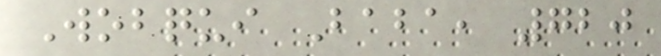Wobqui Baba, 720
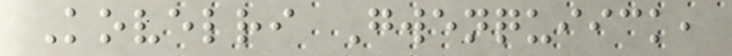Kovelri Gwenquiick,
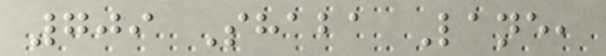709 Shaba Lane,
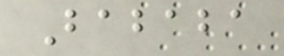Bababa
